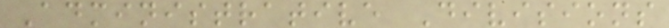Administrative Divisions
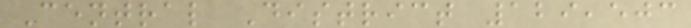Central District 129,503
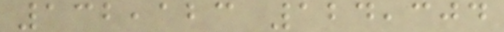132,123 124,304
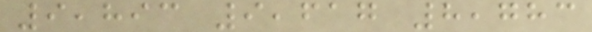9,893 9,617 8,783
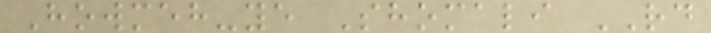Howmeh-ye Shomali RD
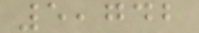5,742
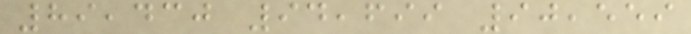89,430 94,699 90,559
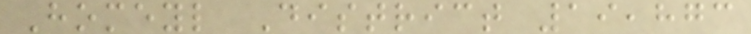Homeyl District 19,873
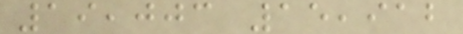19,003 15,912
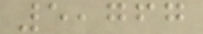5,767
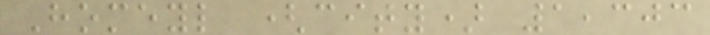Homeyl (city) 1,303
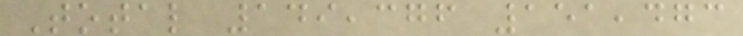Total 149,376 151,473
